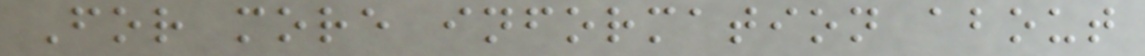For more information about
